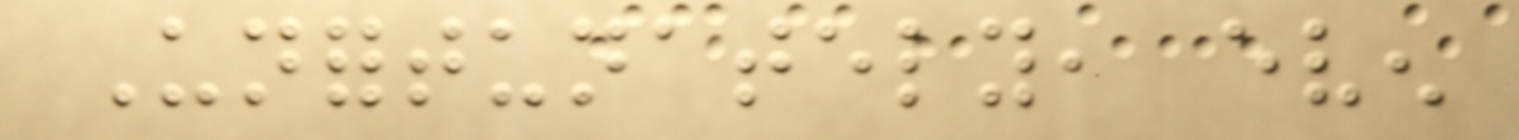Unfortunately, even
